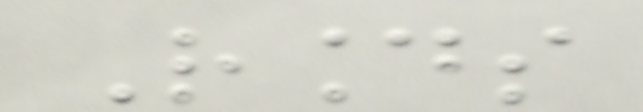Rounds
